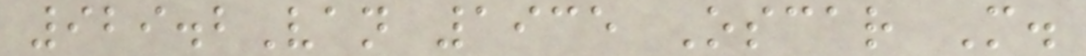929.2Van 1935 Oscar M.
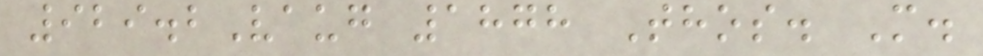929.2Vaug 1878 Thos. M.
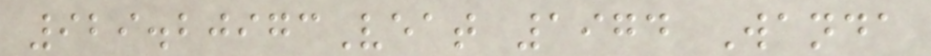929.20973Veat 1974 Wanda
